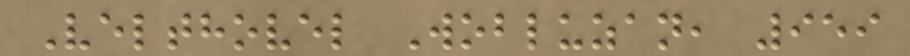Velthovel Wobluzan, 959
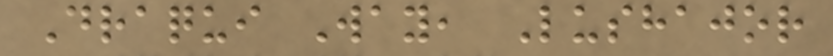Draqui Way, Lushajor
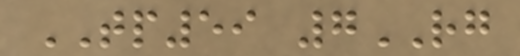TP59 7RG
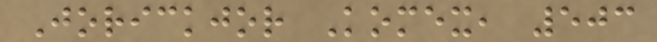Jorickjor Komex, 503
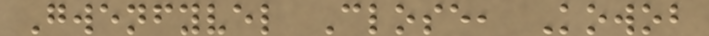Gwenfyvel Close, Kowob
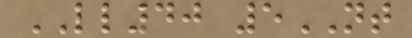LL40 5NT
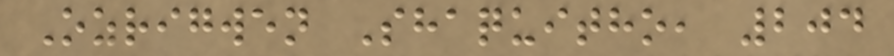Ozrigwen Shaquitho, 204
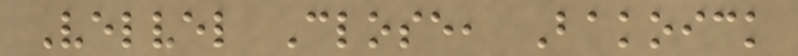Velvel Close, Bakoick
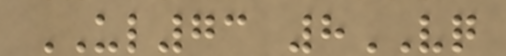UL73 8VQ
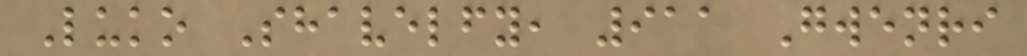Luko Shavelfy, 911 Gwenri
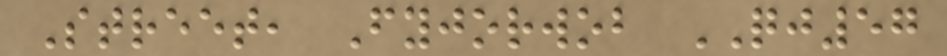Street, Fyjorwob QJ57
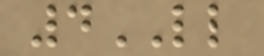4LL
